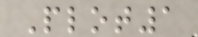Plot1
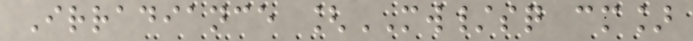Irradiance [MW/sq cm]
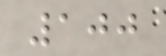100
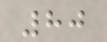80
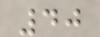40
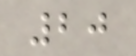20
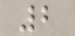2
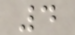4
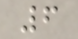6
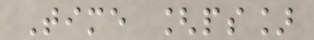Time [ps]
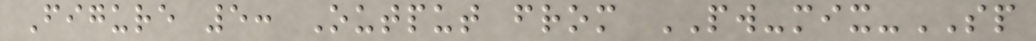Figure 5: Output from PW-mix-SP
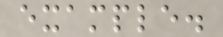example.
